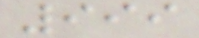999
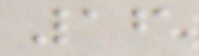16
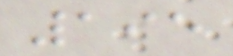195
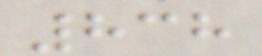838
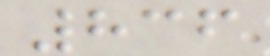836
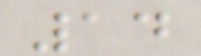14
